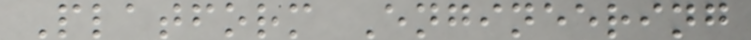Platform Engineering
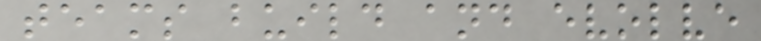teams build and evolve
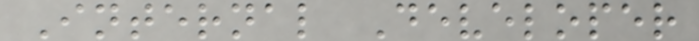Internal Developer
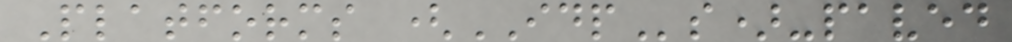Platforms (IDPs)-paved
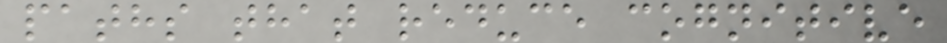paths that reduce cognitive
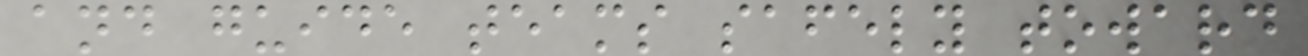and guide teams safely toward
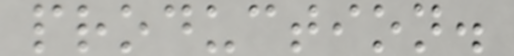production.
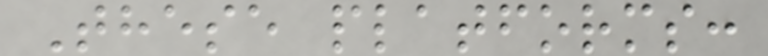These platforms:
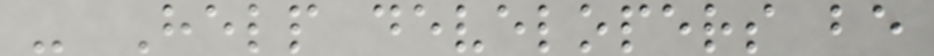- Help developers be
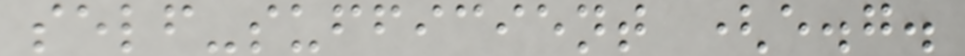self-sufficient (e.g.
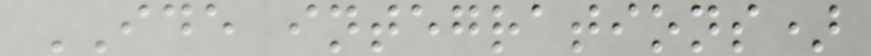IDE integrations)
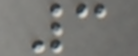3
